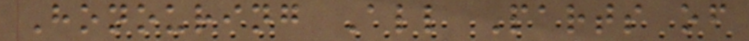Honouring All Parts of
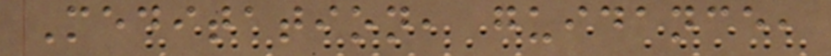Meditation, guidance,
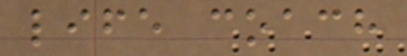life coach
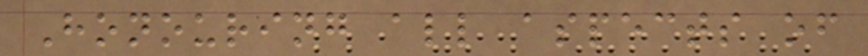Honouring all aspects of
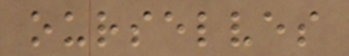ourselves
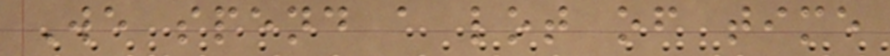We spend a lot of time
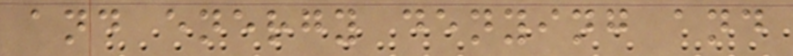and energy denying and
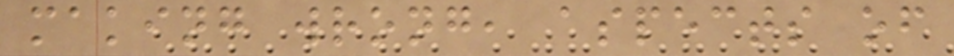making wrong, aspects of
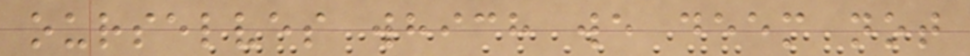ourselves which we deem not
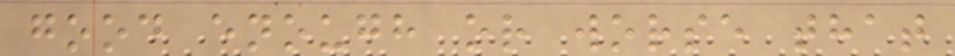good enough or worse that
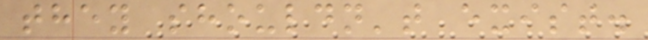they shouldn't exist.
